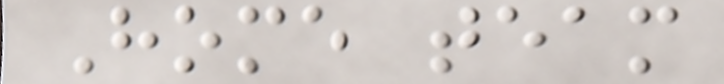Home team
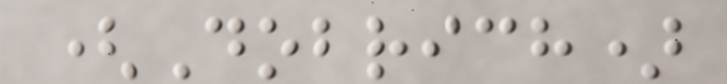(Dobrich)
